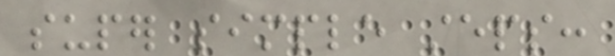super simple steps:
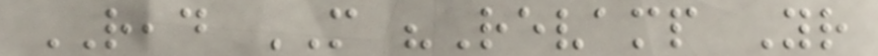READ MORE "Revamp Your
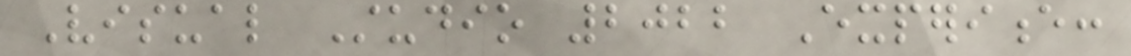Visual Studio 2022 Experience:
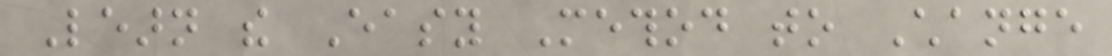Learn the Easy Method to Change
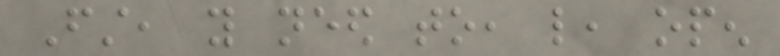First, you need to, like, open
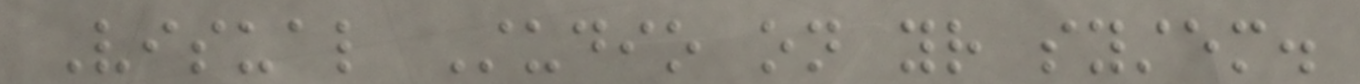Visual Studio on your system.
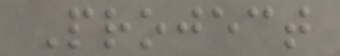Project
